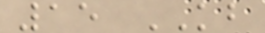15 KB
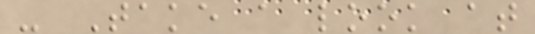- Take a look at
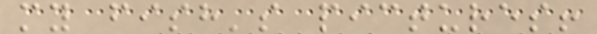my fish's pictures!
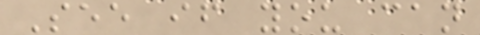See if you can
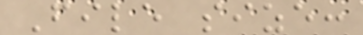File size:
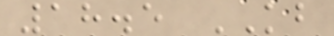18.5 KB
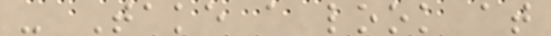- Take a look at
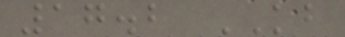17.2 KB
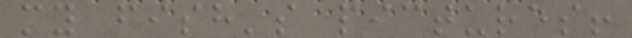my fish's pictures!
